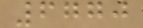6770
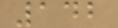142
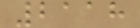2118
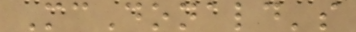McDonald's
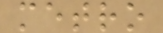metro
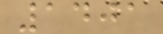1401
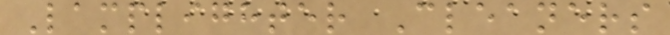Lamplighter Cleaners
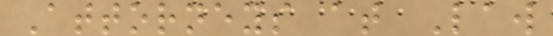Attorneys at Law
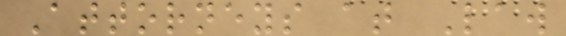Attorneys at Law
